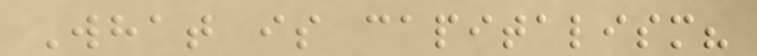What is capitalism?
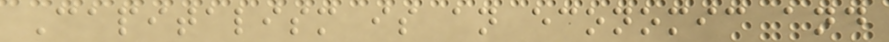Capitalism is an economic and
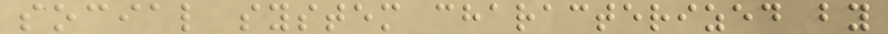social system characterized by
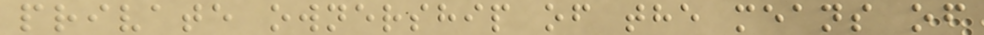private ownership of the means of
